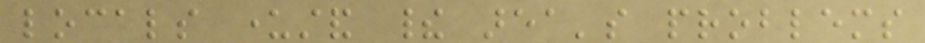locals understand their area's problems
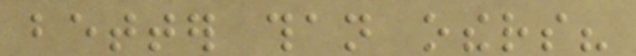better than others?
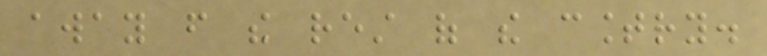away from the rest of the country.
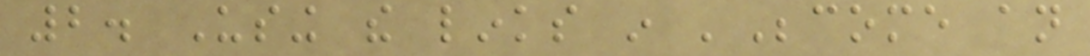2. Using the links in 'Become an
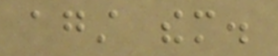against them.
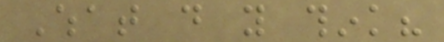What do you think?
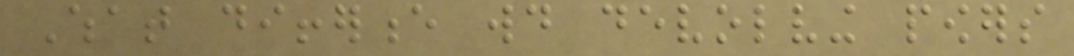What difference would devolving powers
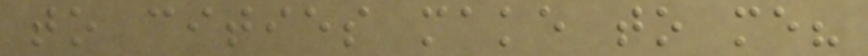to cities make to me?
